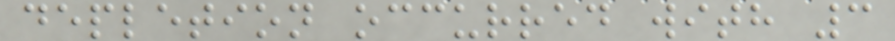depletion occurred with 3
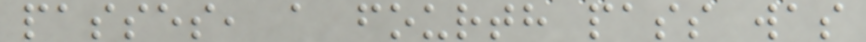passes, a fourth pass was
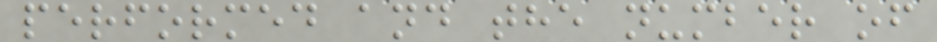performed and the number of
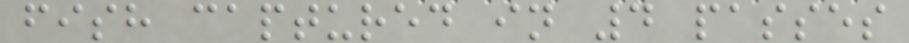fish captured in 4 passes
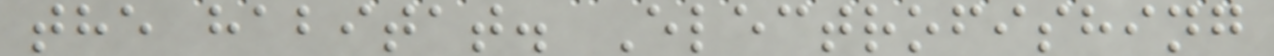the habitat. Electrofishing
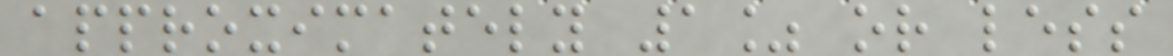approximately 1% or less
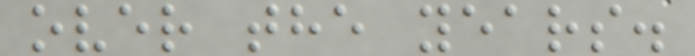over the years.
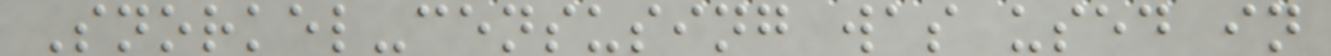Snorkel-censusing was used in
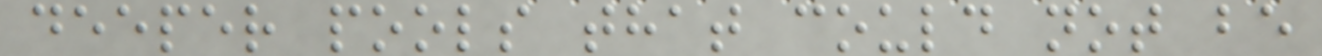deeper pools that could not be
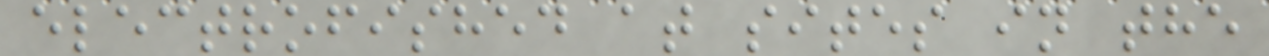electrofished at sites in the
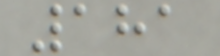181
